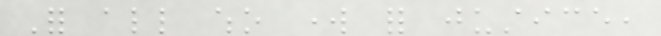For all who work for justice,
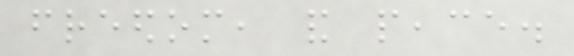freedom, and peace.
